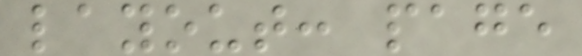layout: page
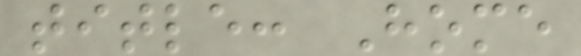title: Home
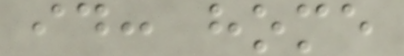id: home
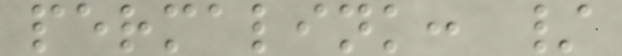permalink: /
